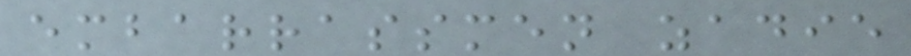embarrassmen zadie
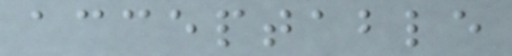acceptable
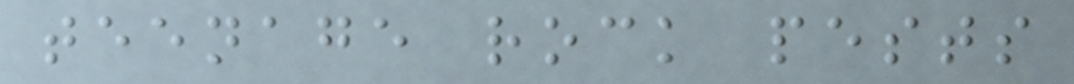teenage rock pests
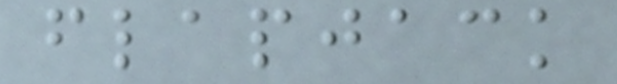flapjack
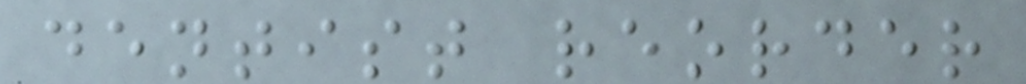dentist reorder
